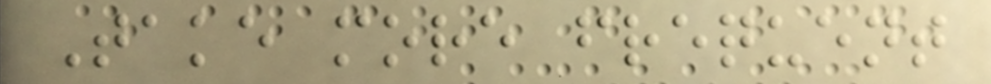Take more frequent
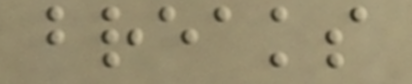breaks
